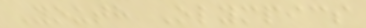Youth Olympics
